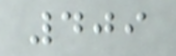409
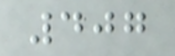407
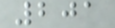201
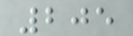205
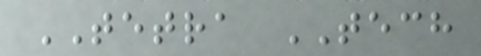TETRA TECH
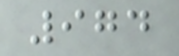974
